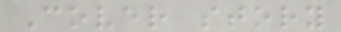Cover story
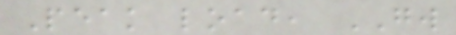Peak load, GW
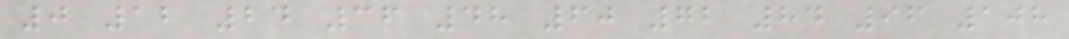0 12 24 36 48 60 72 84 96 108
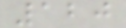120
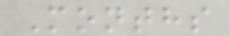Months
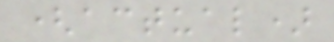(actual)
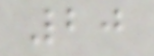20
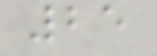25
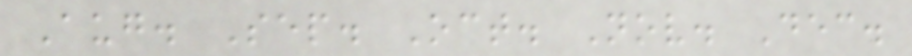Aug. Sep. Oct. Nov. Dec.
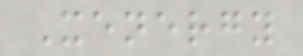Xenergy
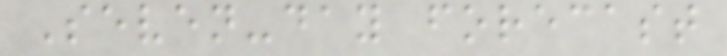Seven-day forecast
